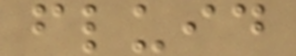fluid
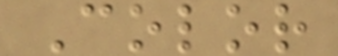Color
